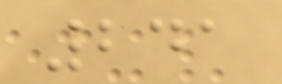241
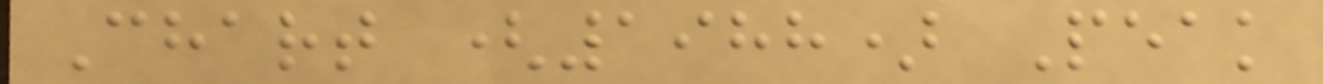Chart (1988) Peak
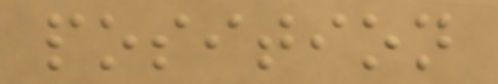position
